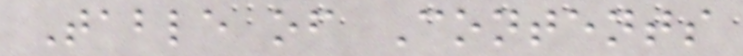Table of Contents
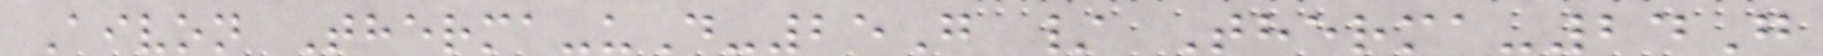Aivon Therma-uD-25G / Therma-24G
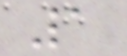1
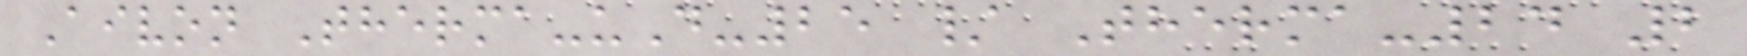Aivon Therma-uD-25 / Therma-24 2
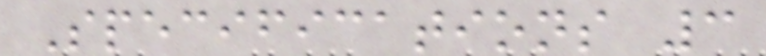Specifications 3
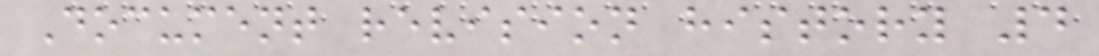Document revision history 4
